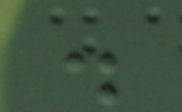.
